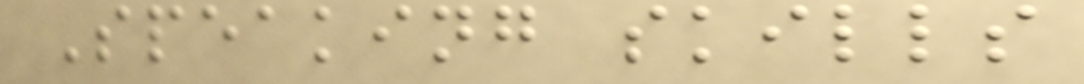Speaking skills
